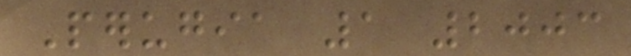Perugia 1 2003
